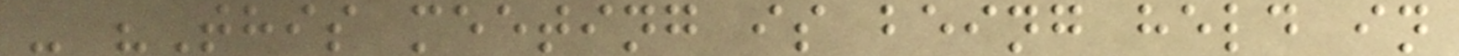- "This meeting is being held in
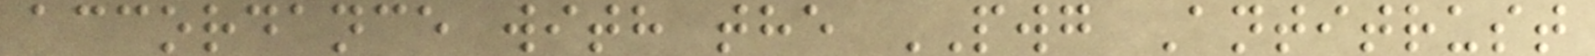accordance with the PWG Antitrust
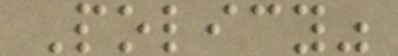Policy"
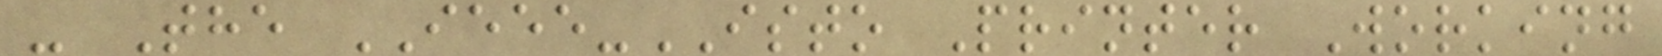- The IEEE-ISTO Printer Working
